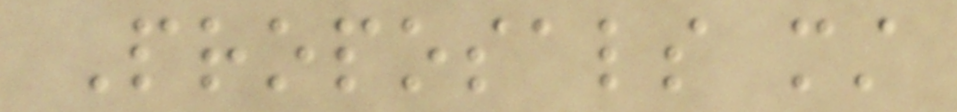Proposals must
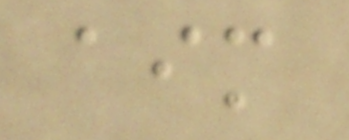aim
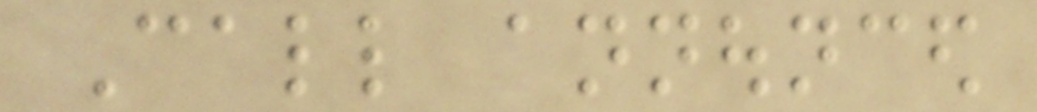Call announced
